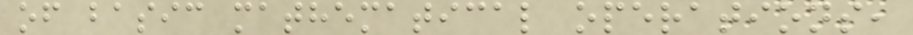of basic mathematical operations,
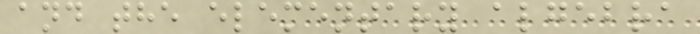and the elementary algebra
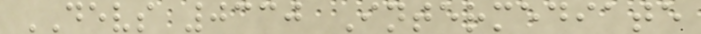DEVS 0330 Intermediate
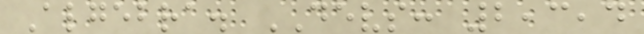Algebra. DEVS: 2,3,4
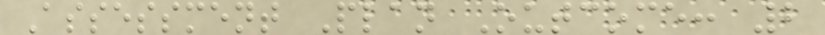Assessment Plan Outcome: 2
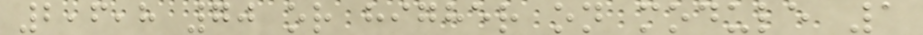2,6,8 70 or higher on module 1
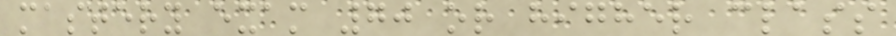mastery exam 70 or higher class
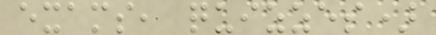exams, quizzes)
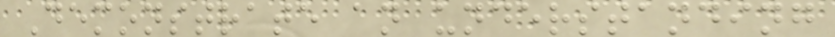Demonstrate an understanding
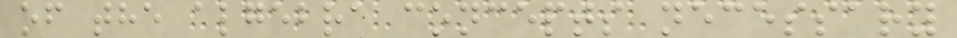of the algebra concepts necessary
